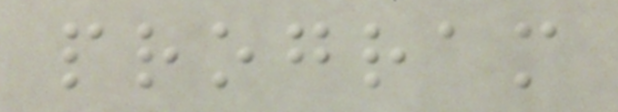program
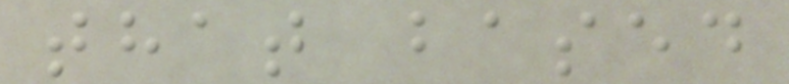that based
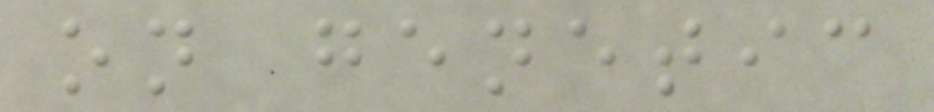on genetic
